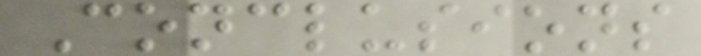Conclusions
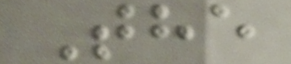The
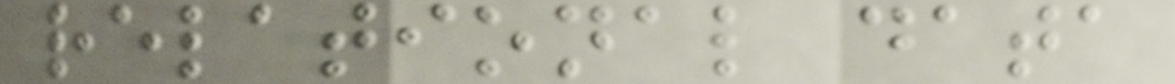relational data
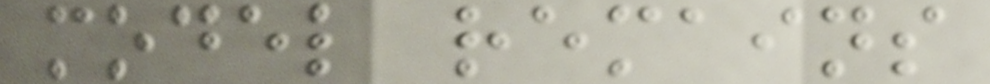model remains
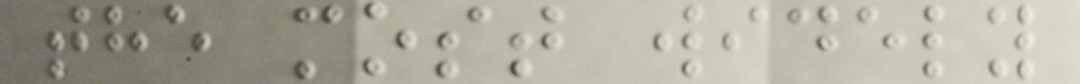the most widely
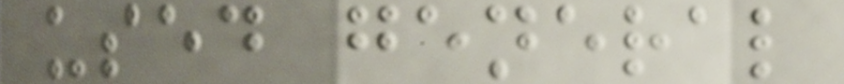used general
